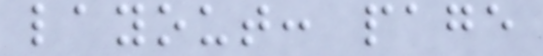layout: page
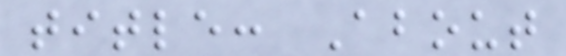title: About
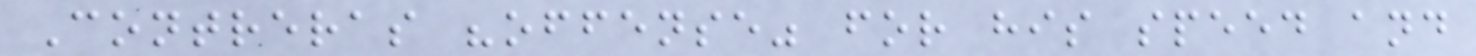Contreras "offense" for his speed and
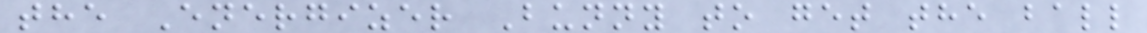the Energizer Bunny to get the ball
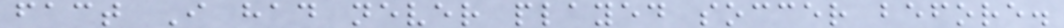fact I had never played soccer before.
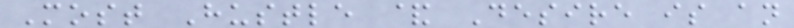Most Hustle & Desire is an
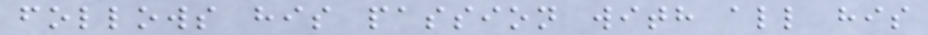follows his passion with all his
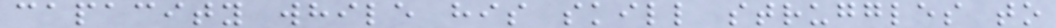capacity while his skill struggles to
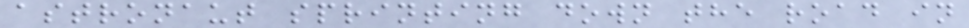astronaut sprinting down the road in
